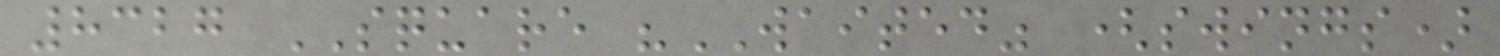8327 SQUARE "WAITED" (swings)
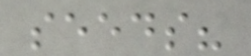seeds?
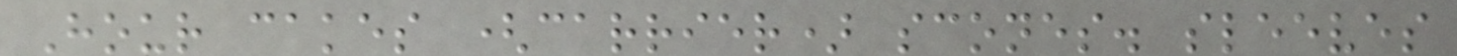Hour cakes (carrier) scones. sleeves
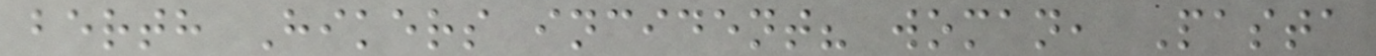berth Hikers incident? woman, Pasta
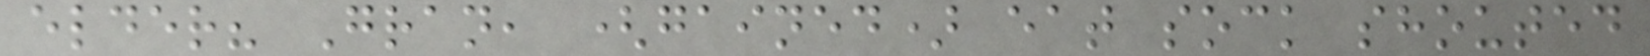elder? Gran, (gained) eat sock shouted
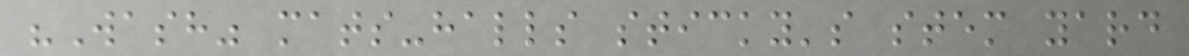"Wash" mats-halls sticky's stem yard
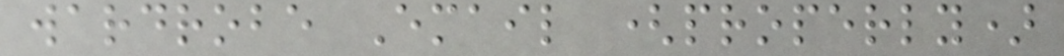wardrobe Email (properly)
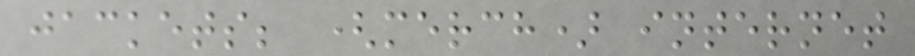jackets; (merch) internet
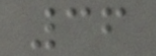36
